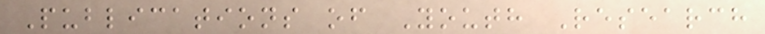Publications of Youth Research
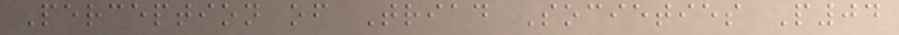Perception of Triad Societies P04
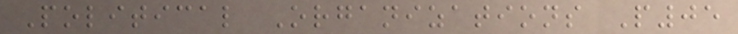Political Organizations P05
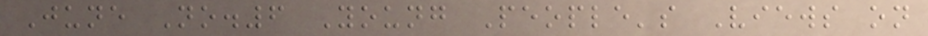June No.6 Young People's Views on
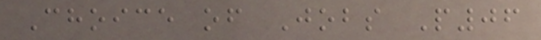Choice of Jobs P06
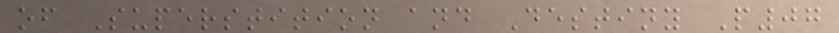of Superstition and Destiny P07
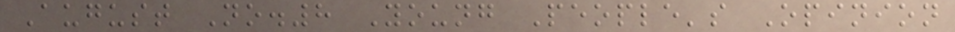August No.8 Young People's Opinion
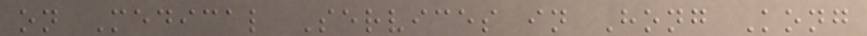on Medical Services in Hong Kong
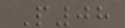P08
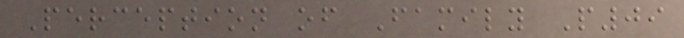Perception of Family P09
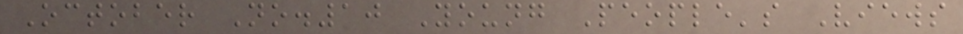October No.10 Young People's Views
